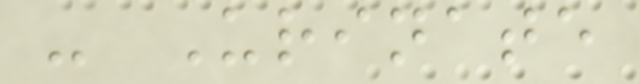- Urinate
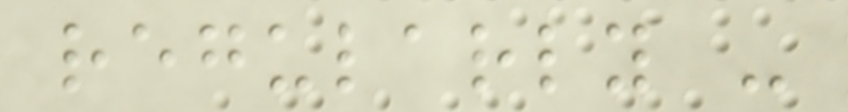regularly -
